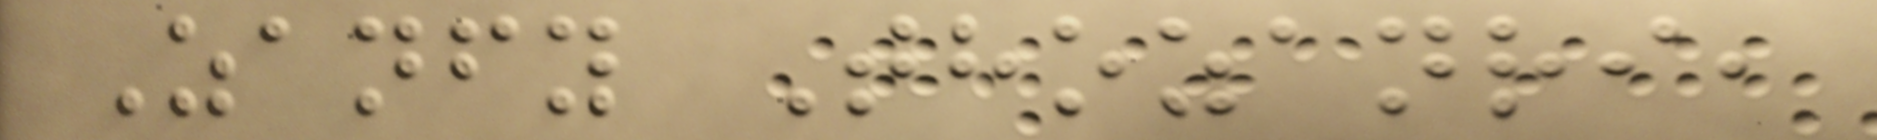Zanfy Thozanri,
